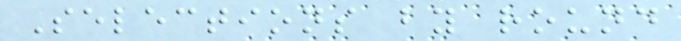Selections by round
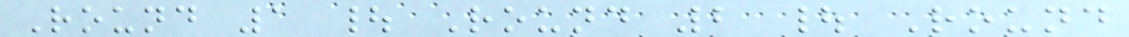Round 1 | Round 2 | Round
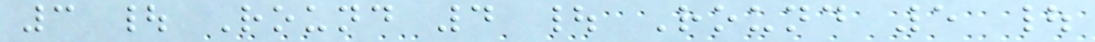3 | Round 4 | Round 5 |
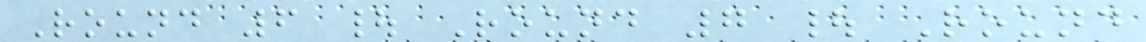Round 6 | Round 7 | Round
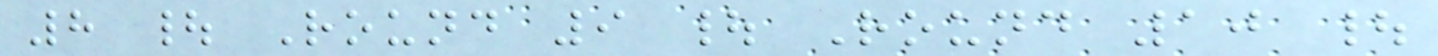8 | Round 9 | Round 10 |
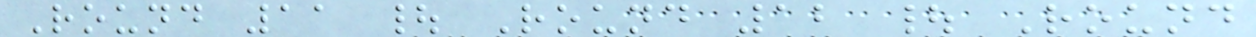Round 11 | Round 12 | Round
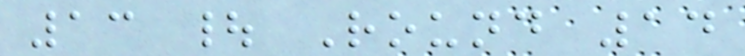13 | Round 14
